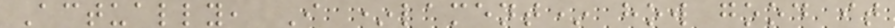Actually, I *lament* how good it
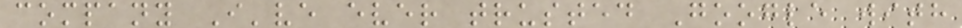company I've ever trusted Google with
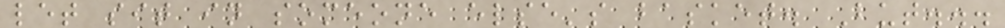let sit in someone else's basket. But...
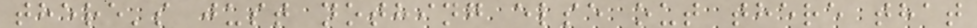there's just nothing else out there that
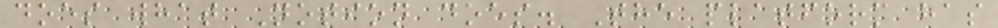does what Notion does. The platform has
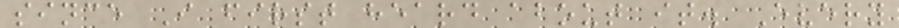since I first heard about it. Every
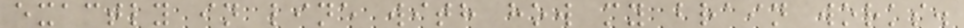exactly in line with how my brain works.
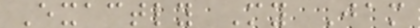Exactly My Jam
